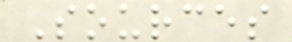Sources
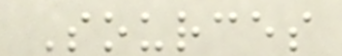Sources
